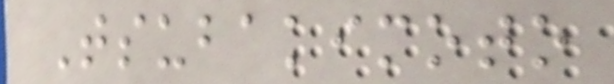Tsubakimoto
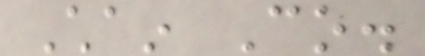Chain Co.
